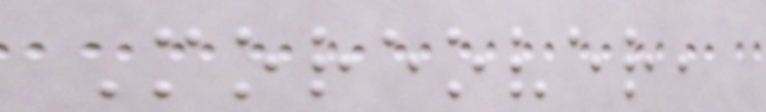Moreover,
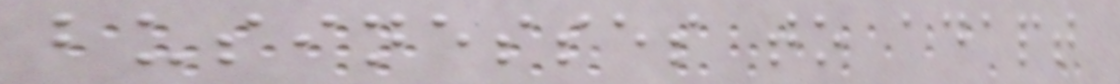businesses to adapt
